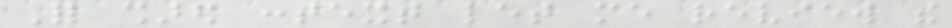For shared context let me review the
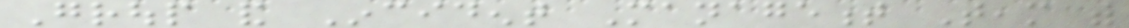Group and Incident Management Team with
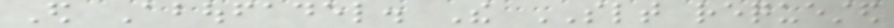Ed Aboufadel. The SLT requested
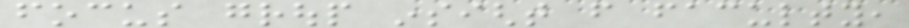focus group insight from faculty,
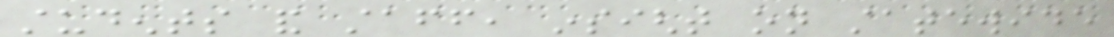students and staff, insight on statewide
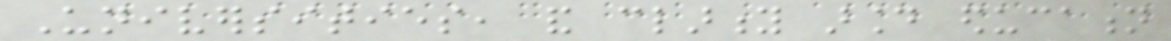Universities, and clarity around education
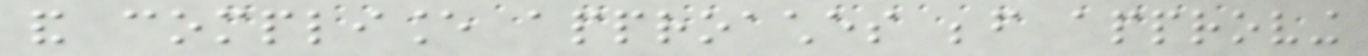and compliance approaches before approving
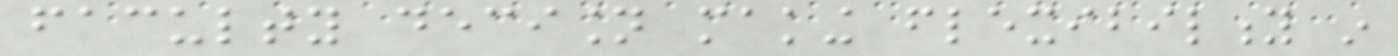faculty decision making flexibility in
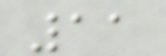11
